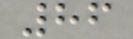86
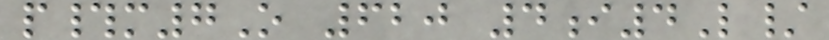p#m7O 620 4i4L/
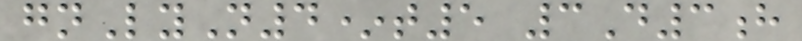gnLyN4*t5 3D3h
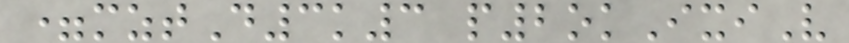=mztD3k3 p2okIxiV
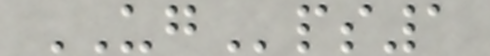UGps1
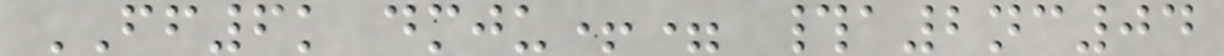FF6k dmju+= #a2nc04
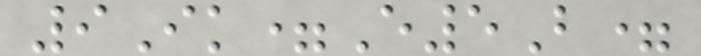9Ik=E5B=
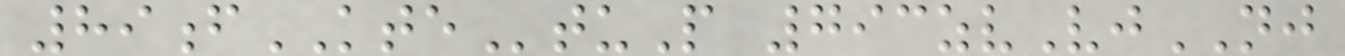89fKTEtuP 793zvVjNJ
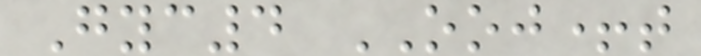Gyc4 OOJ+t
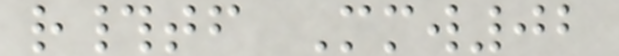r#tf Mmw02
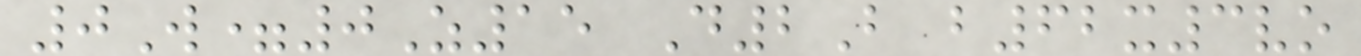0W=0Z15 D2B b62x3vo
